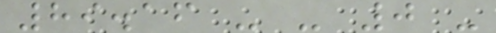89.16 - - 0 -
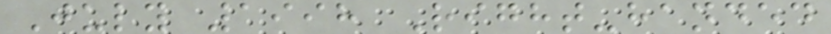July 1998 Right-handed
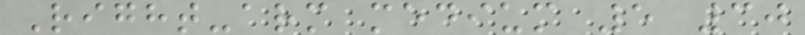Right-arm medium 5 30
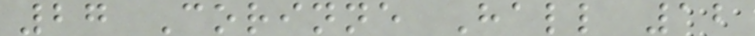27 Corinne Hall 12
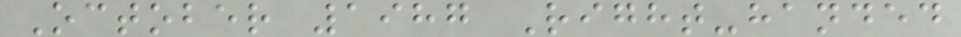October 1987 Right-handed
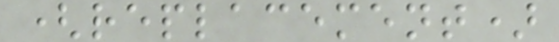(replacement)
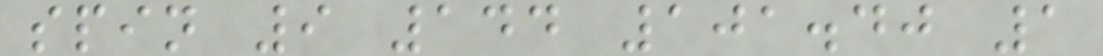spin 9 144 101.40 1
